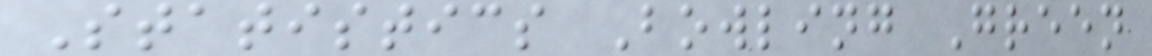Statistics Bowling Green
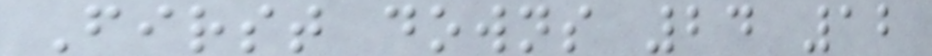First downs 24 12
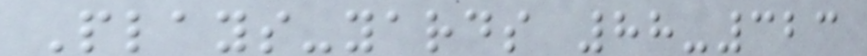Plays-yards 88-323
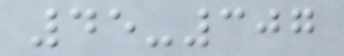45-307
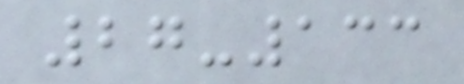27-133
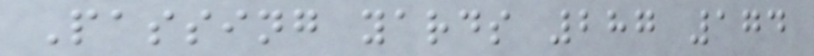Passing yards 287 174
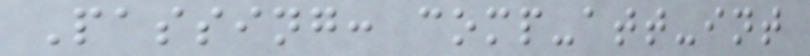Passing: comp-att-int
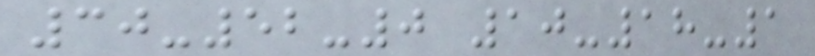30-52-0 10-18-1
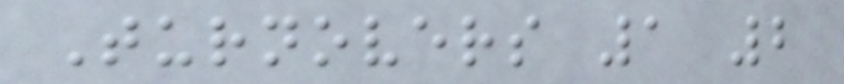Turnovers 1 2
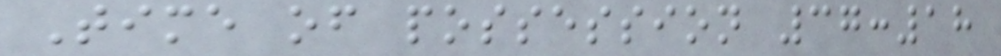Time of possession 37:18
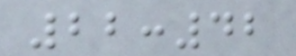22:42
